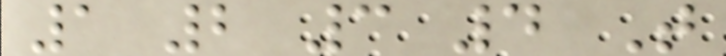1 2 3 4 T
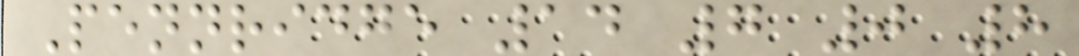Pennridge 14 7 0 8
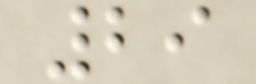29
